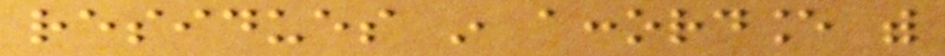residues in accordance with
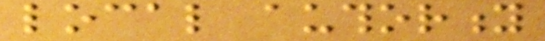local authority
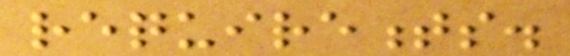requirements.
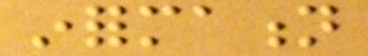information
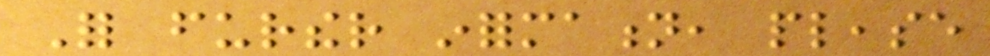For further information, please
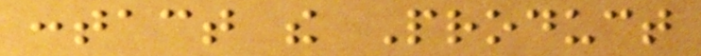contact the Product
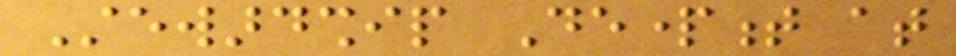Stewardship Department at
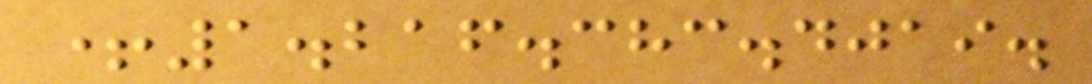+1.216.383.4019.
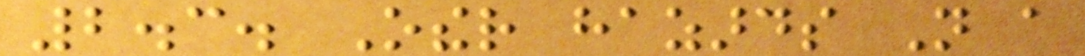2.3. Other hazards Not a
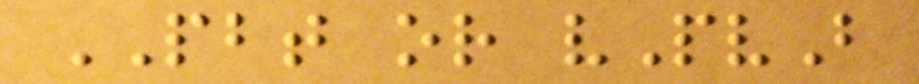PBT or vPvB
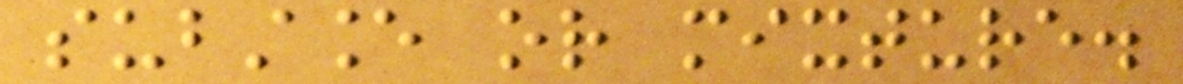substance or mixture.
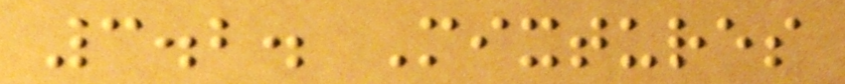3.2. Mixtures
